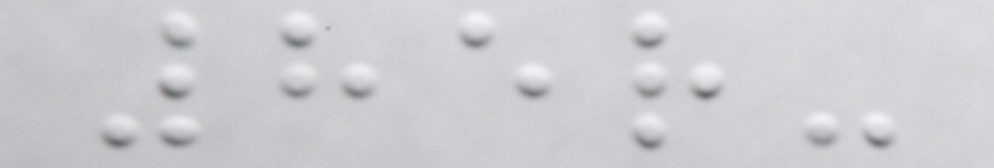85r-
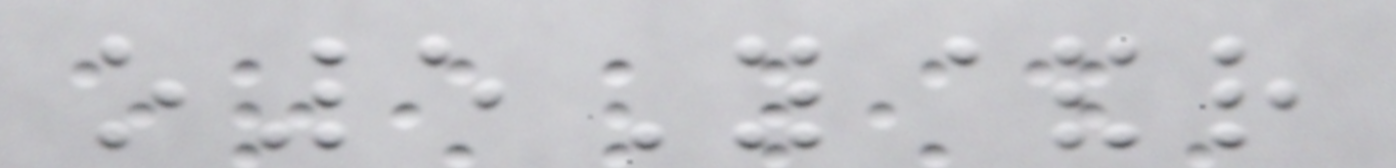o5Y&r
